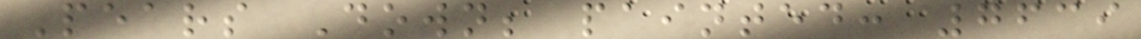Pears Down; painted: 7639
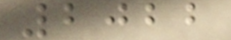2022
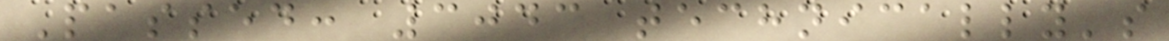Passed: 3043 technically's
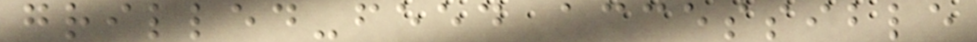grilled-feed accessible
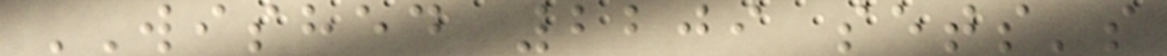WISHED 2209 sets's
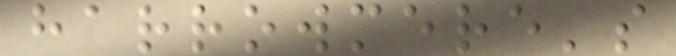harrowmere's
